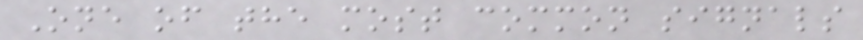One of the most common signals
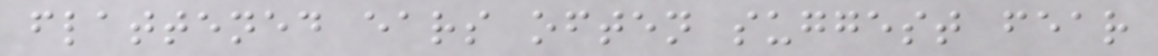flattened ears often suggest fear
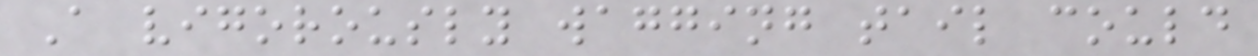A vigorously wagging tail could
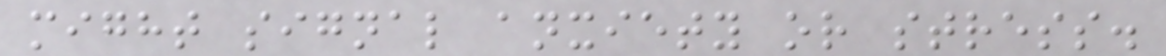might signal anxiety or stress.
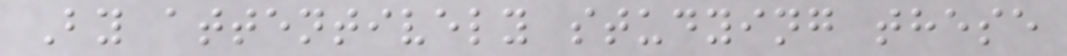By attentively studying these
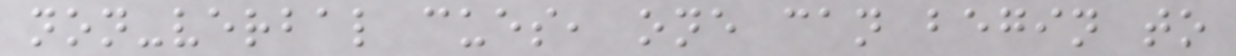non-verbal cues, one can begin to
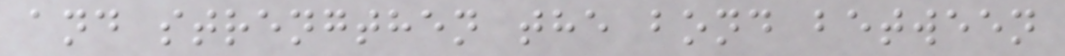and strengthen the bond between
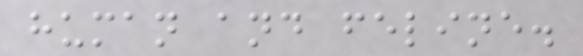human and feline.
